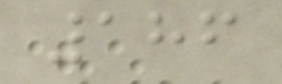186
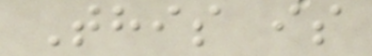This is
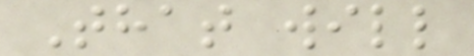That will
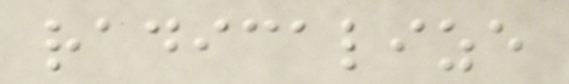radicalize
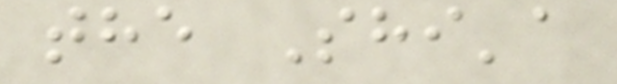the Shi'a
